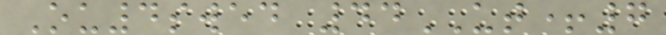Ou4swed 44UT+7
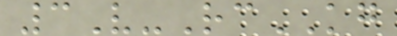3V-RcKG
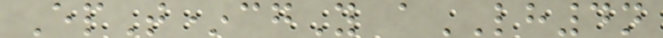EpT*cgY aLH4n
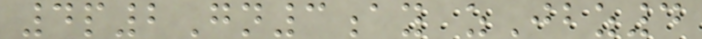4p2Gn3ay zJbz4
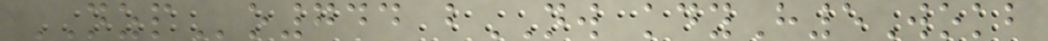NZPo744 bNW kdyH5Wokb
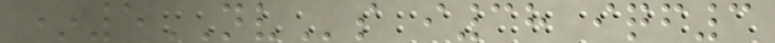*5NVs i38 iqf3
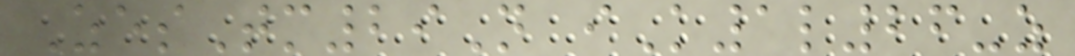ZesTm29N iK1l26-z
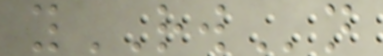yRWn
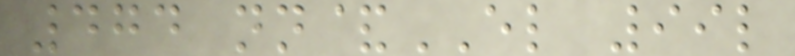474 nn&EL 99l
